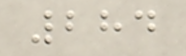284
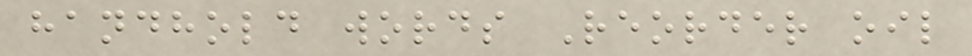handhold words Reorder oil
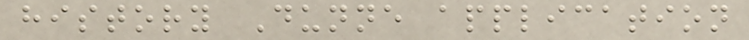history Dunne application
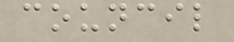council
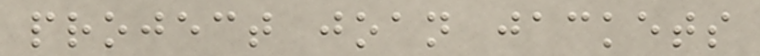project joan jackets
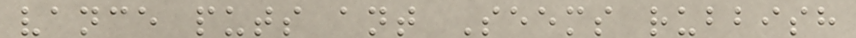vance puts ant Seems rubbish
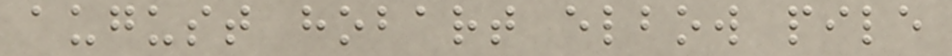august hobart elbow pile
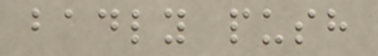badly push
